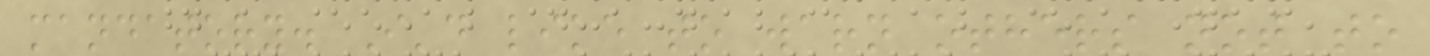mandatory. I'd like to warn others not to
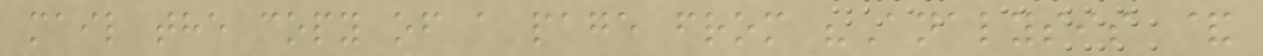mail the copy of a page from "Analysis &
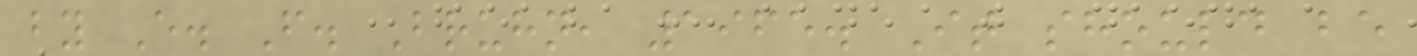by E. F. Bruhn, 1965. It should be
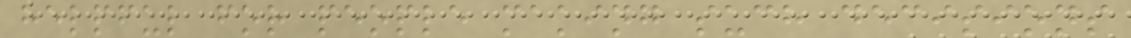helpful for people making such decisions
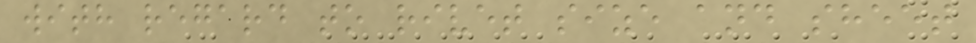with regard to rivet size and sheet
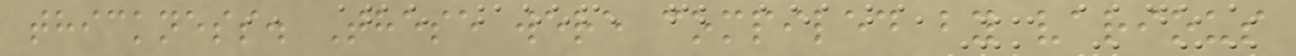thickness. These were compiled by various
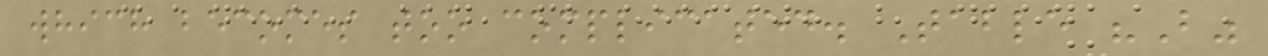which becomes too complicated. Table "B"
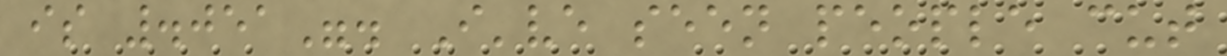is .051". I've seen people cut
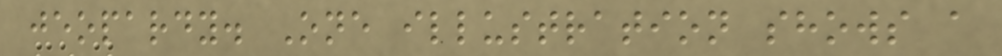jeopardy. One illustration shows a
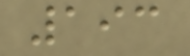193
